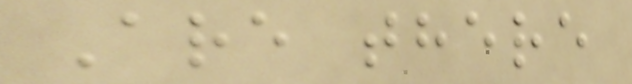Are there
